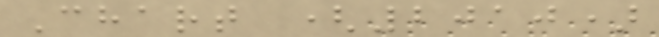Chart (2010)
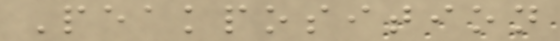Peakposition
